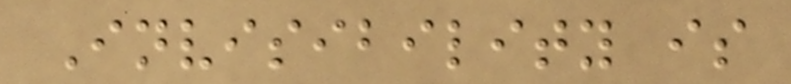Invisibility is
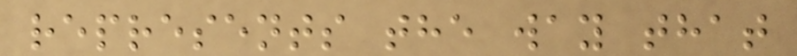represents the way that
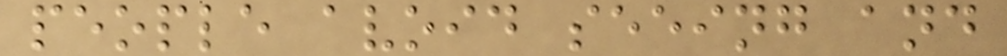people avoid seeing and
